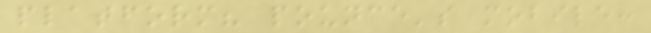platform? pounce's mobile:
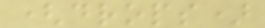(drops)
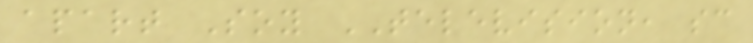apart Soy TELEVISION, sc
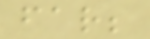far;
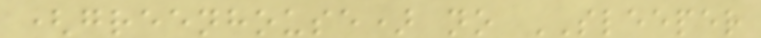(greenhouse) no SLEEPER
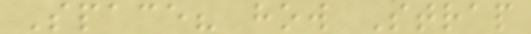Space? how Strap
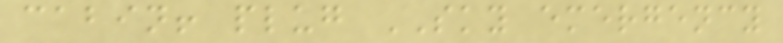cabin! plug SKY emergency
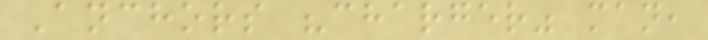Anchors "charger" man,
